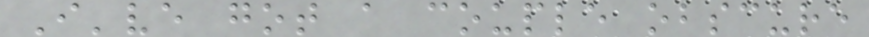I've got a couple obscure
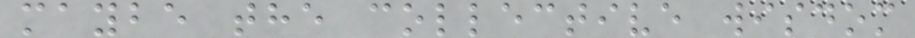maybe the collective wisdom
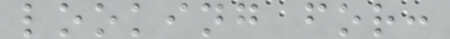looking for:
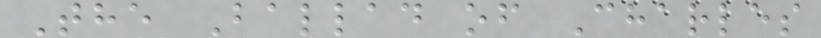The Ballad of Charles
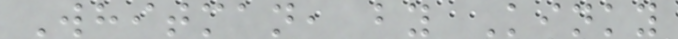Whitman, by Kinky
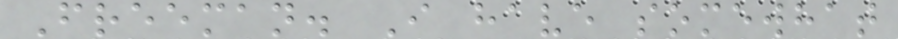Freeman. I have somewhat
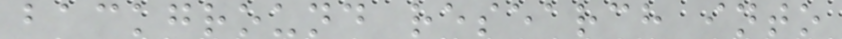background research into
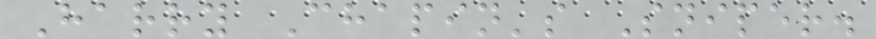Harry Chapin's Sniper.
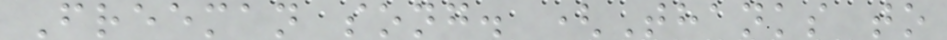Freeman song. (Thanks to
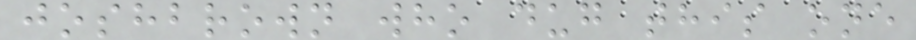joshbrown who dug this one
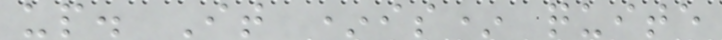up. It *is* quite
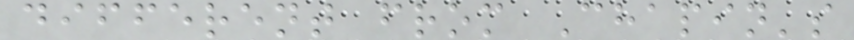different from Chapin's
